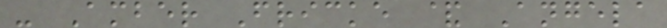- Amber Fricke & Angela
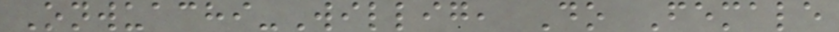Onwuachi-Willig, Do Female
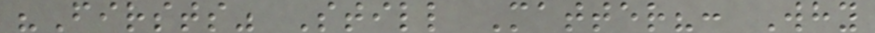"Firsts" Still Matter?: Why
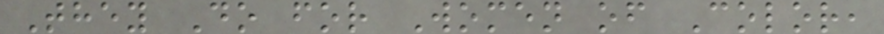They Do for Women of Color,
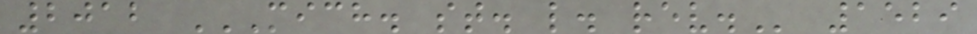2012 MICH. ST. L. REV. 1529
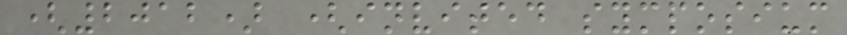(2012) (invited symposium
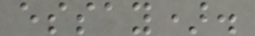essay).
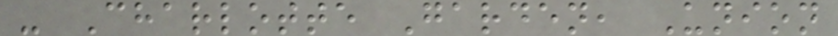- Charlotte Garden, Union
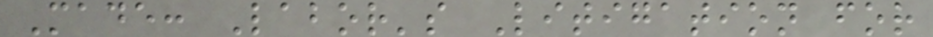Made: Labor's Litigation for
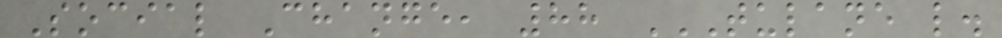Social Change, 88 TULANE L.
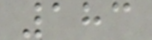183
